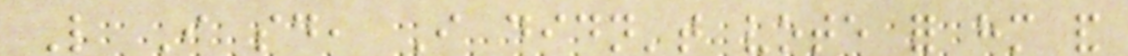Like I said, I didn't vote for him and
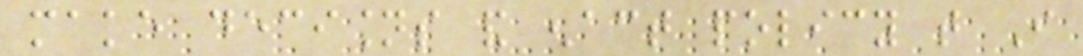make decisions and enact policy that I
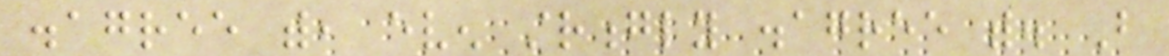disagree with, even strongly disagree with. But
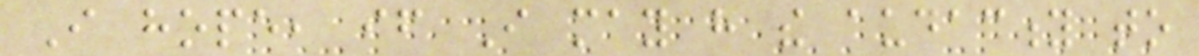I hope, if I may have the audacity to
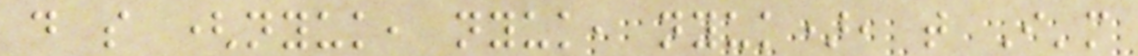do so (nyuk, nyuk, nyuk), that I'm
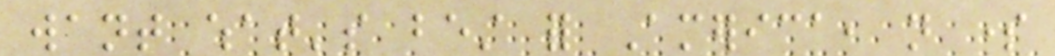want what's best for America, not some
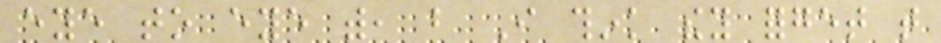eye to eye with, but I think they forget that
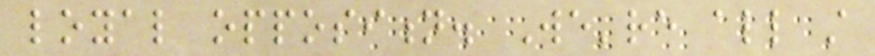loyal opposition. We're all still
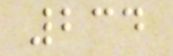234
